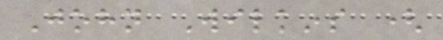John Wilkins (
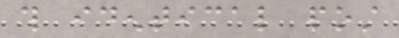this identical post
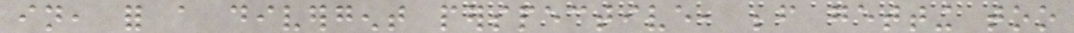in, for a divergent perspective, before getting too
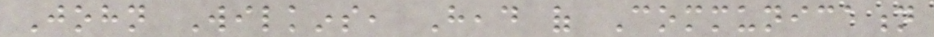John Wilkins, Head of Communication
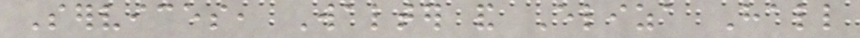Services, Walter and Eliza Hall
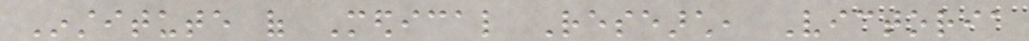Institute of Medical Research, Victoria
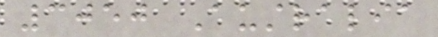3050 Australia
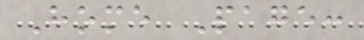Home Page:
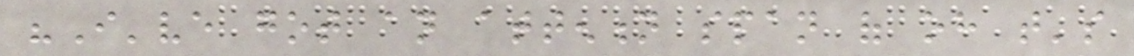"I've got an attention span of oh that's
